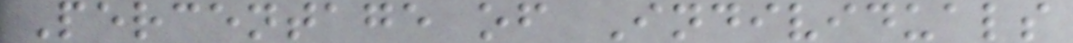Percentage of Individuals
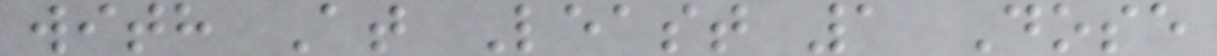with At Least 1 Dose
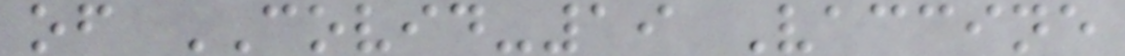of COVID-19 Vaccine
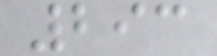293
